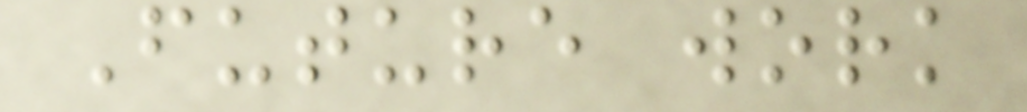Future work
